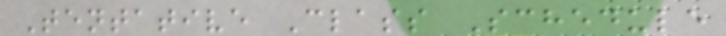Tentative Class Schedule
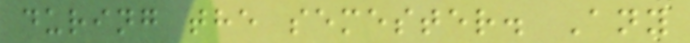during the semester. Any
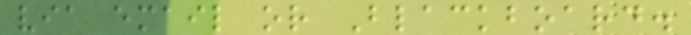via email or Blackboard.
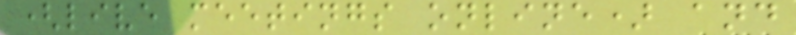(live meetings online) and
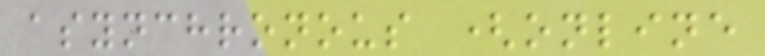asynchronous (online
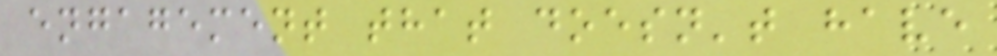engagement that doesn't have
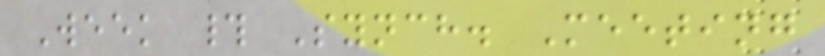Week # Synch. Meeting
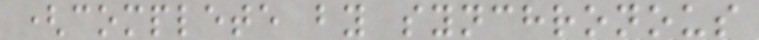(complete by synchronous
